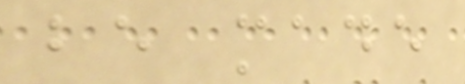be made
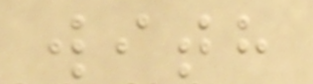with
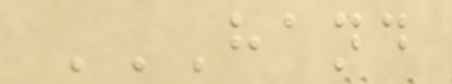HAND
